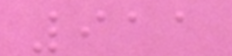911
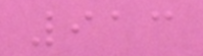913
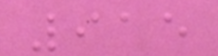915
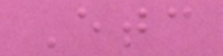Etc
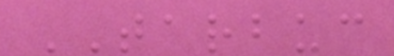TARBUC
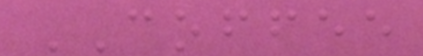COFFEE
